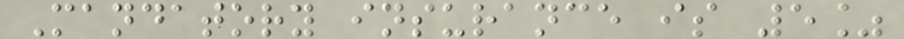Mandatory insurance is 5%
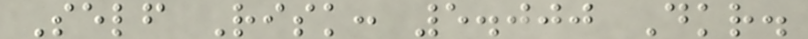Self Risk: 5.000 Dkr.
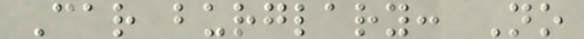Car burglary: No
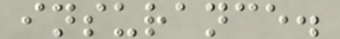insurance.
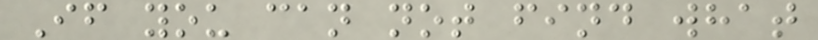If you can not find what
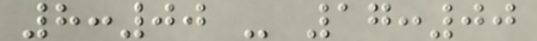8:00 - 17:00
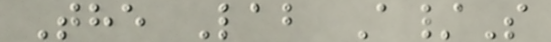The Lab A/S
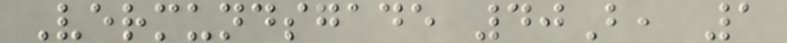Vermundsgade 40B, 1
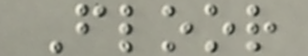Floor
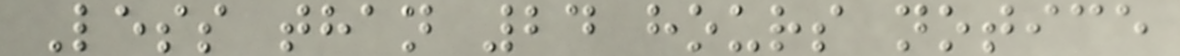Less than 24 hours notice
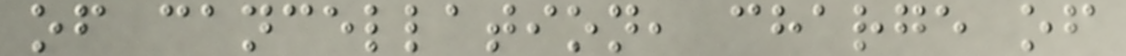of cancellation, charge of
